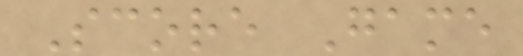Score Game
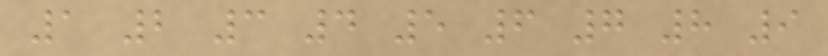1 2 3 4 5 6 7 8 9
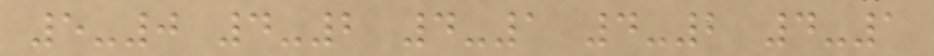5-0 4-2 4-1 4-2 4-1
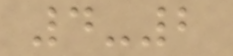4-2
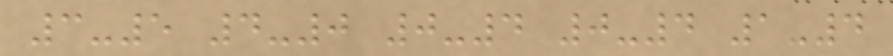3-5 4-0 0-4 0-4 1-4
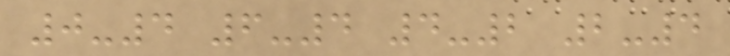0-4 6-4 4-2 2-4
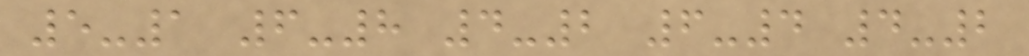5-1 6-8 4-2 6-4 4-2
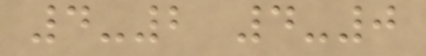4-2 4-0
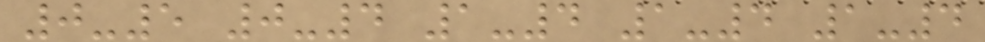0-5 0-4 1-4 1-4 1-4
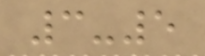3-5
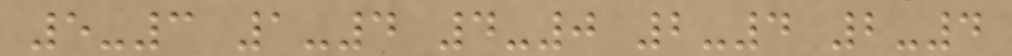5-3 1-4 4-0 2-4 2-4
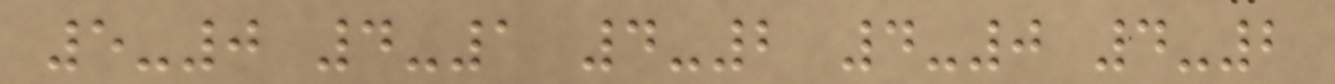5-0 4-1 4-2 4-0 4-2
